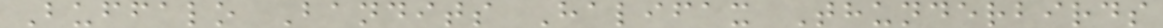Buffalo Bandits Halifax Thunderbirds
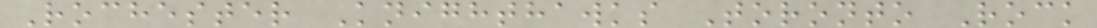Rochester Knighthawks Toronto Rock
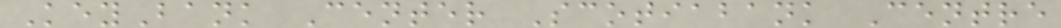KeyBank Center Scotiabank Centre
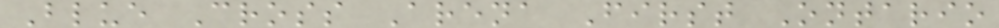Blue Cross Arena First Ontario
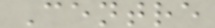Centre
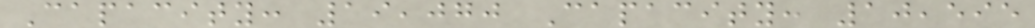Capacity: 19,070 Capacity: 10,595
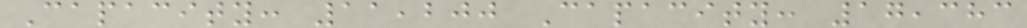Capacity: 11,200 Capacity: 17,383
